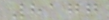8177
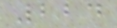224
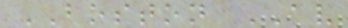BOSTON AV
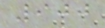900
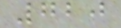720
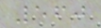560
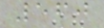560
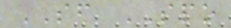SF SPO
